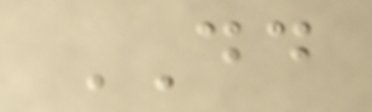DD
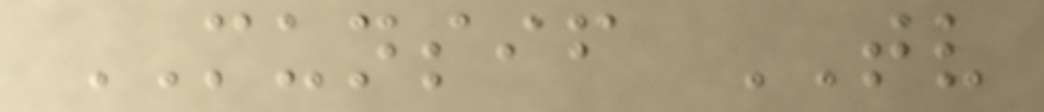MUNSIF TV
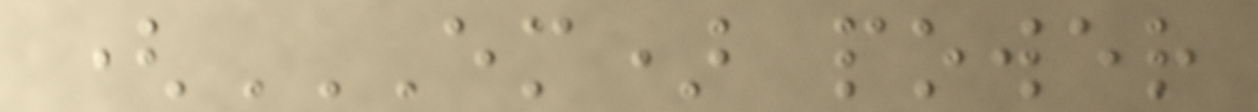(EM) POWER
